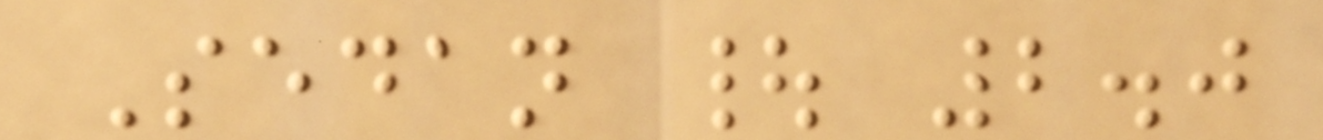Sedan | 2.0
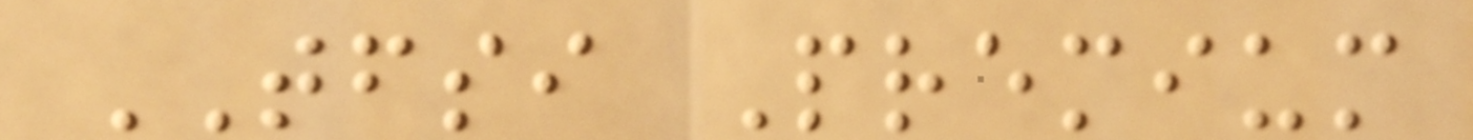TFSI Premium
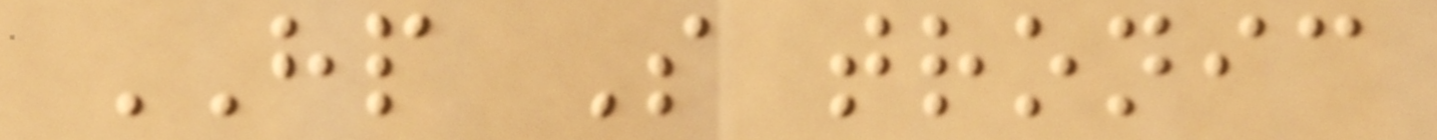HP S tronic
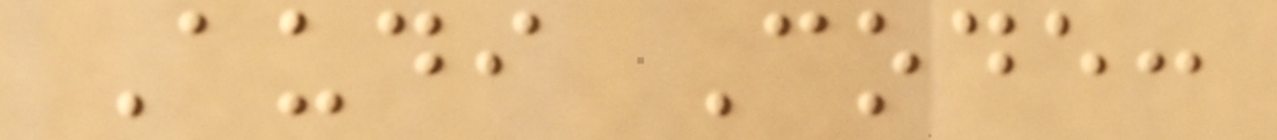Audi Code:
